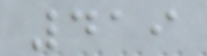419
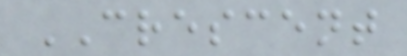CRESCENT
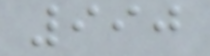990
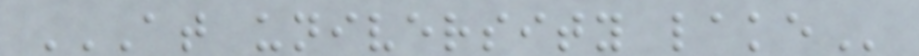AT UNIVERSITY LAKE
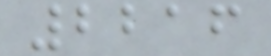2216
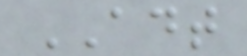ADT
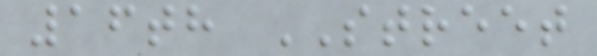16th STREET
